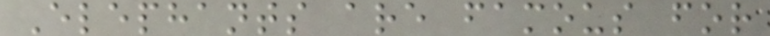Elephants are famous for
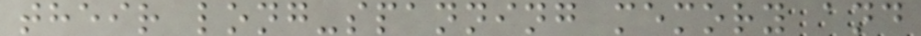their long-spanning memory and
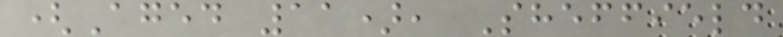(Aged 11), Sheffield
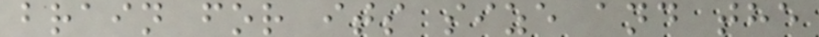brain for its size and the
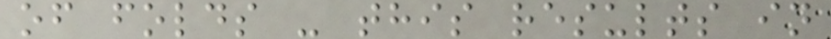of folds - this results in
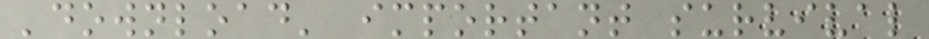'download' important survival
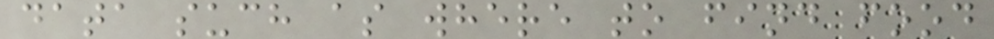data such as where to find food
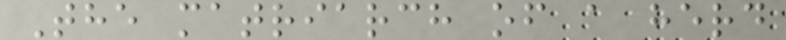The matriarch of a herd
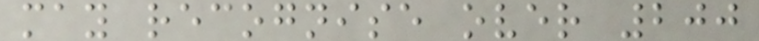may recognise over 200
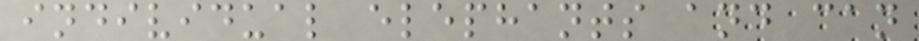individual elephants and can
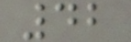42
